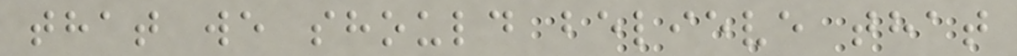that we should believe that
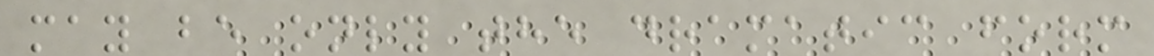may be only the dramatic form
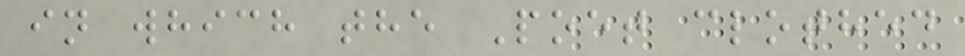in which the Poet clothed
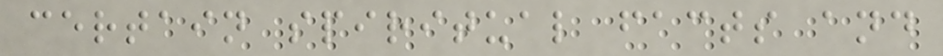certain spiritual facts and
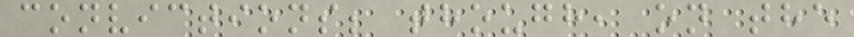convictions; though, on the
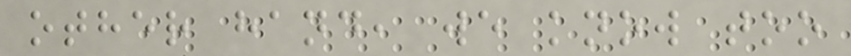other hand, we know too
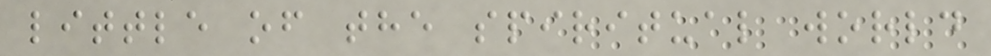little of the spiritual world
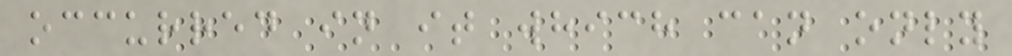occurred in it which can only
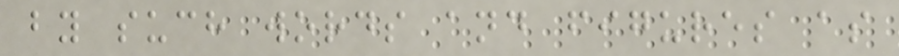by such words and figures as
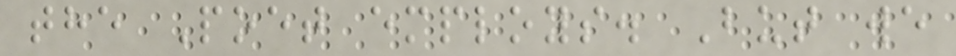the Poet employs. But we
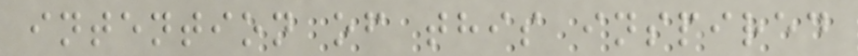intention of this inspired
